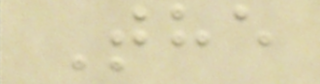The
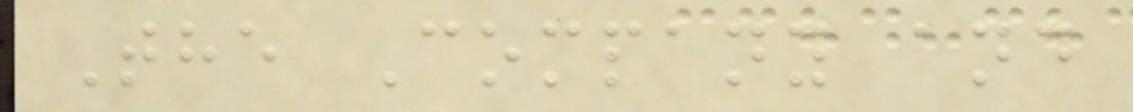The Company and
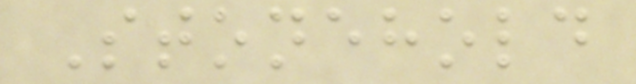Stonehold
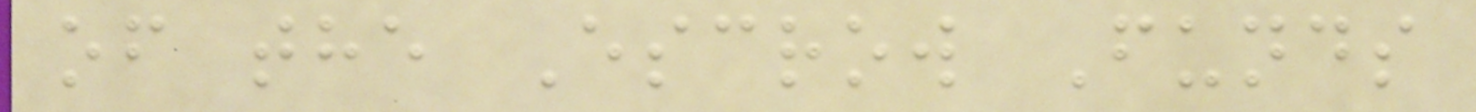of the Escrow Funds
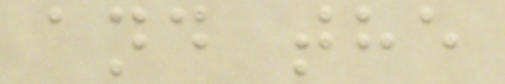and the
